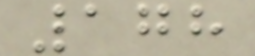178
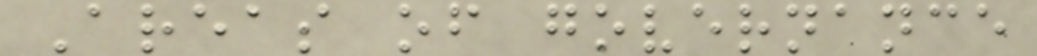Areas of governance
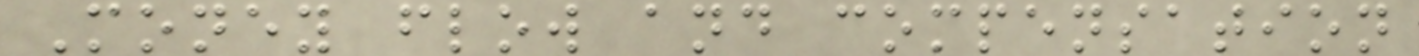Money flow and compensation
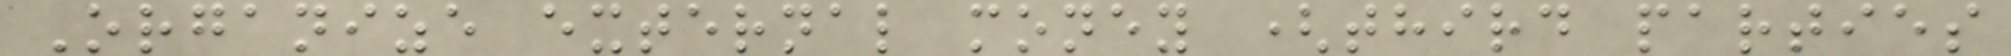Organize external money (third parties
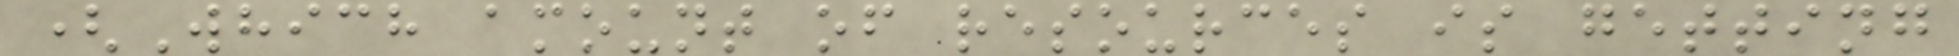(Which amount of resources is getting
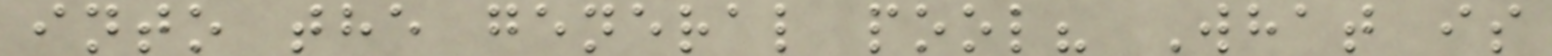into the general pool? What is
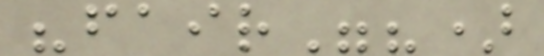"fair"?)
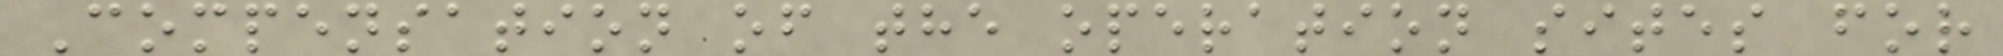Compensation of the operation sites for
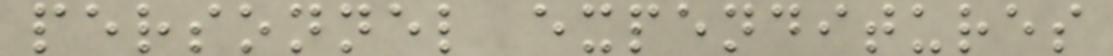personnel expenditures
